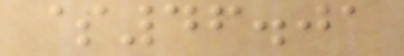$46.01
